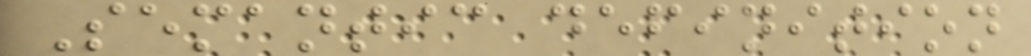Semantic definition
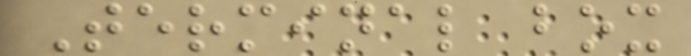Terminal box
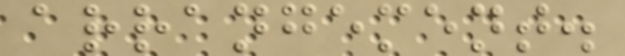arrangement.
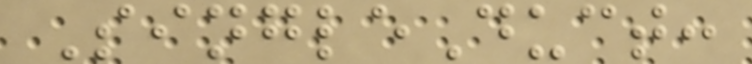SingleDuct:
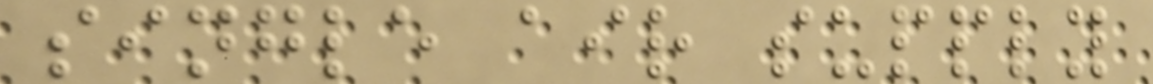single air supply
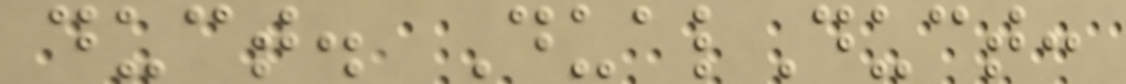duct. DualDuct:
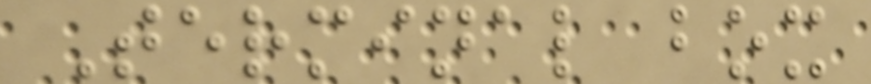Terminal box
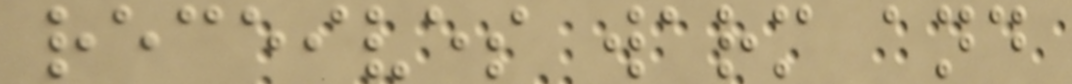receives warm and
